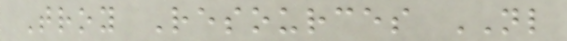Troy Resources NL
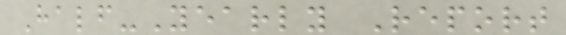Half-Yearly Report
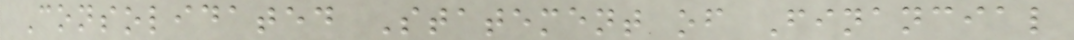Consolidated Statement of Financial
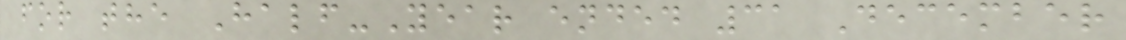for the Half-Year ended 31 December
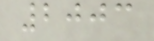2003
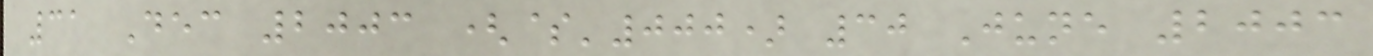31 Dec 2003 ($'000) 30 June 2003
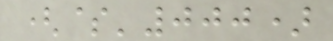($'000)
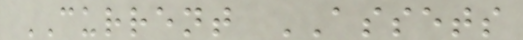CURRENT ASSETS
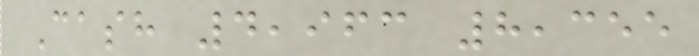Cash 4,963 8,355
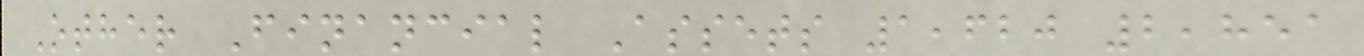Other Financial Assets 1,620 2,851
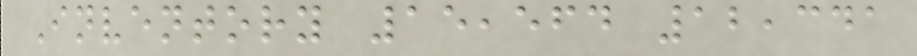Inventory 15,564 12,341
